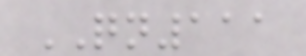QN111
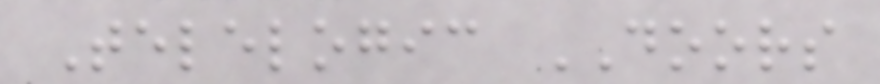Telelogic DOORS
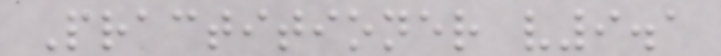Practitioner v9.1
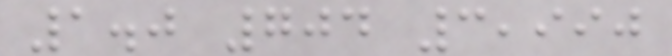1.0 704 3,990
